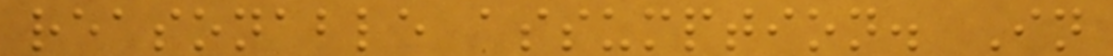reasonable assumption. In
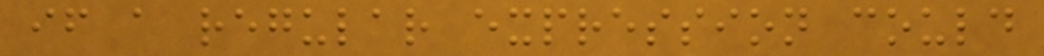if a regular expression could
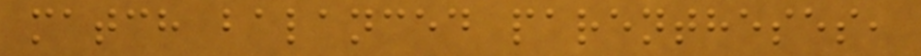match balanced parentheses,
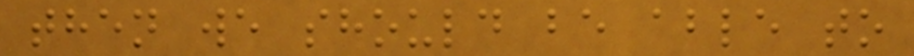then we should be able to
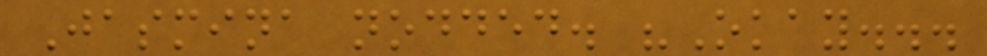Jasmina nodded. "Okay...
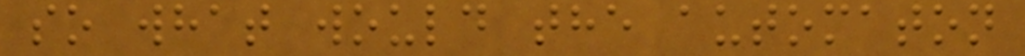so what would the automaton
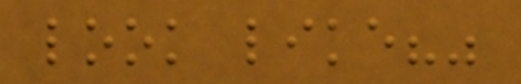look like?"
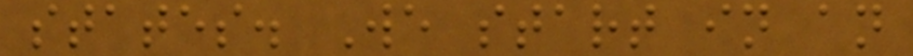states. We start in an
